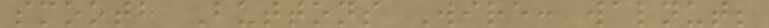smooth Buttons Wire: walnut;
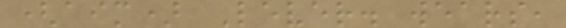(aim) Lever. wears,
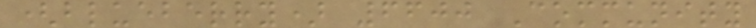(blueberry) 6600 Community
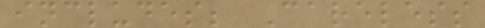includes; Careless
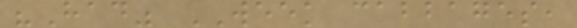"Had" WEEK cabbages,
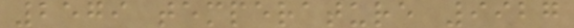2579 temperature 9927
